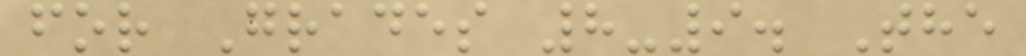for Grades 8-9. The
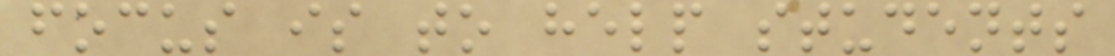focus is to help students
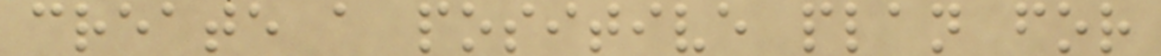create a positive plan for
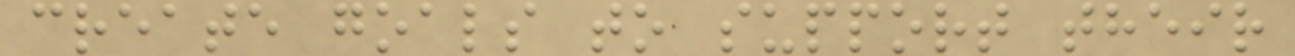create goals to support their
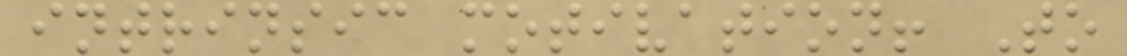intrinsic motivation! To
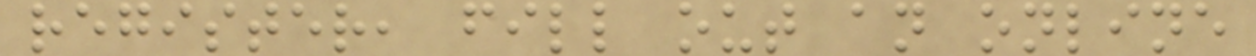register, fill out an online
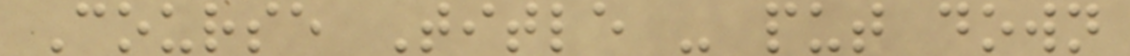Course Title - put down
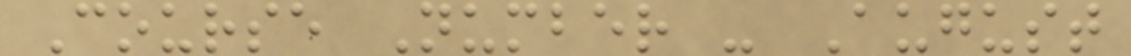Course Number - August
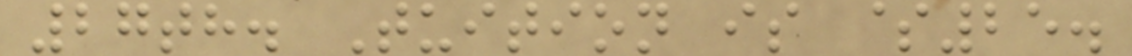27th. Tuition is $25.
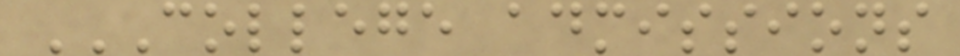COLLEGE ADMISSIONS
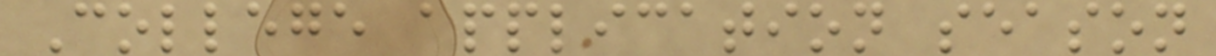College application season
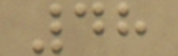48
